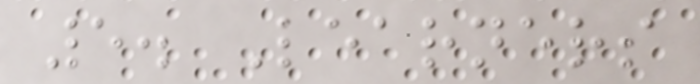5. Learners
